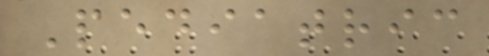Pediatric
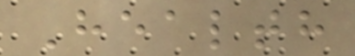Health
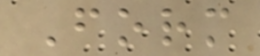Form
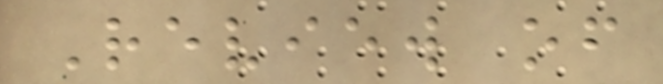Review of
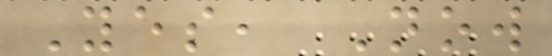Yes, Now
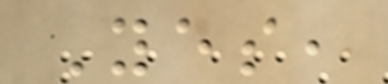Yes,
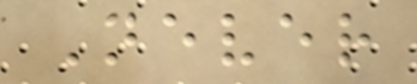Never
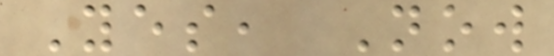Yes, Now
